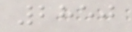2850
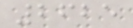2625
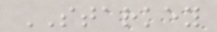STARKEY
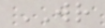WR
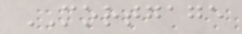MORTGAGE
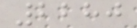2280
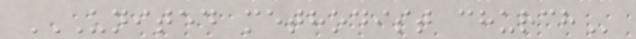UNITED METHODIST CHURCH
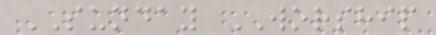SUNDAY WORSHIP
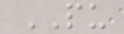PU
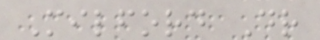Milford Dr
